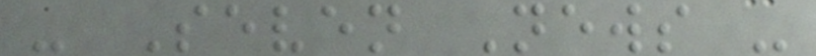- Seven News -
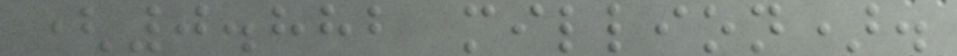(0.882 million).
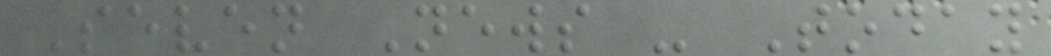Seven News - Today
